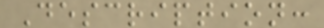Description:
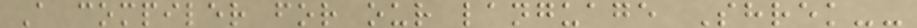A compiler for our language Shrek--
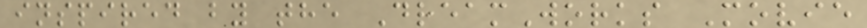inspired by the DreamWorks Movie
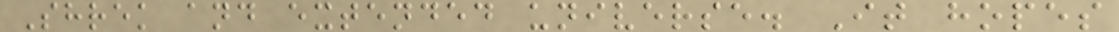Shrek and extended universe. It hopes
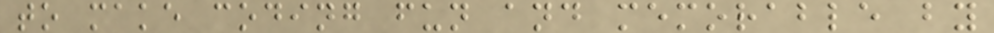to make coding fun and memorable by
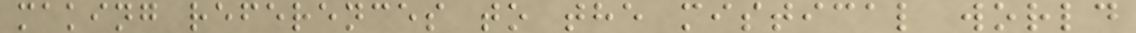making references to the mistical world
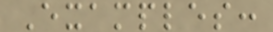Examples:
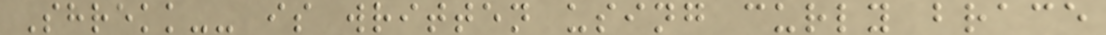Shrekk-- is written using curly brace
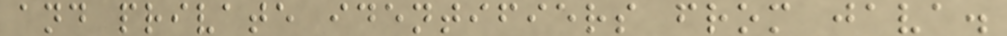and private identifiers from java.
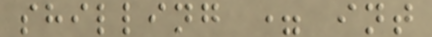shilling = int
